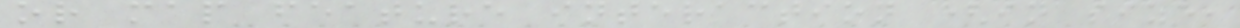or map feature interaction (in size,
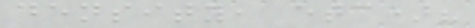density, etc)?
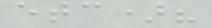etc)?
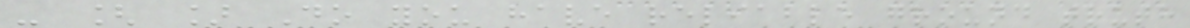- [ ] Do you have reliable ground truth
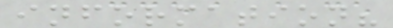information?
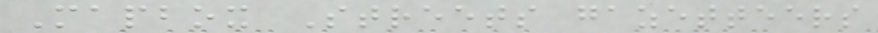Mapbox Streets gazetteers
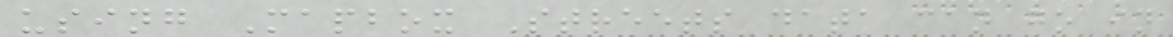using Mapbox Streets data can go in
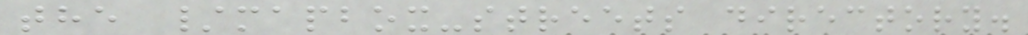the /mapbox-streets directory.
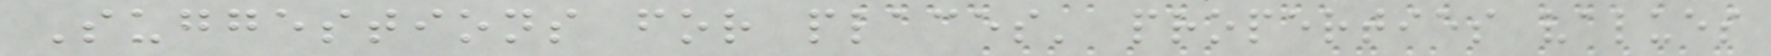Suggestions for places' properties values
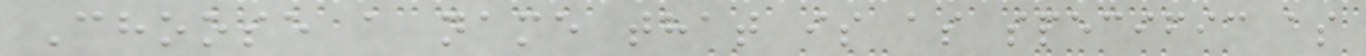Choose a name that is as specific as
